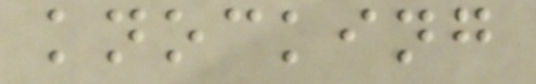knocking
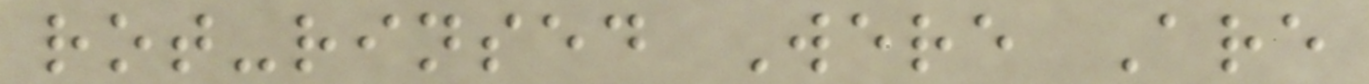rot-rinsed Were Are
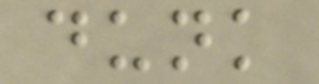dunk
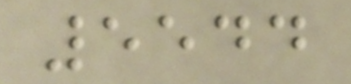5544
